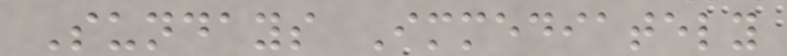Sundays Immediately
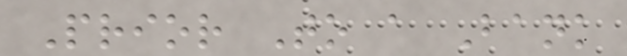Prior To a Bank
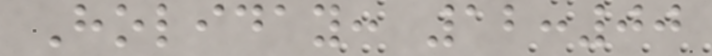Holiday: 12:00
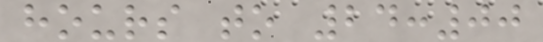hours to 24:00
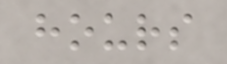hours
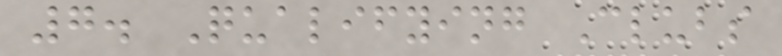7. Qualifying Clubs
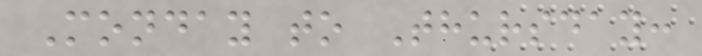Monday to Thursday:
